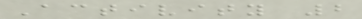Activity 2
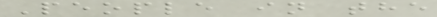People in the
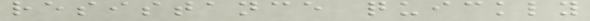resistance quickly
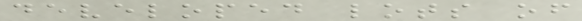developed lots of
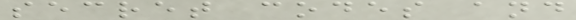secret codes and
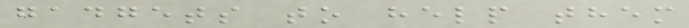gadgets to help them
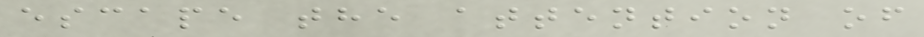escape the attention of
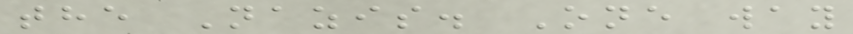the Nazis. One way
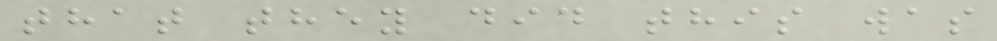that they did this was
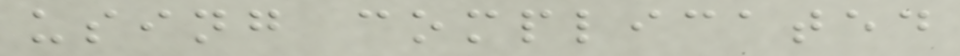using complicated
